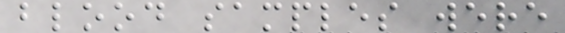blood samples were
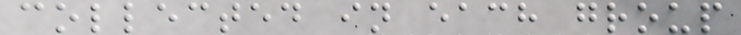collected in each group
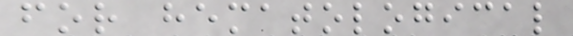for hematological
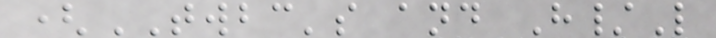(TWBC's and H/L
